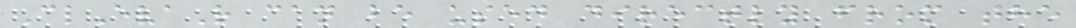ClEvaR can be used directly from the
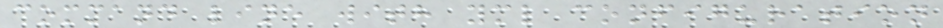command line with yml configuration
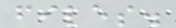files.
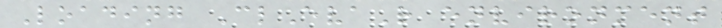Loading ClEvaR environment
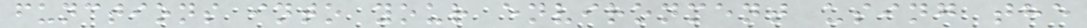functions into your environment using the
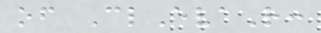of ClEvaR:
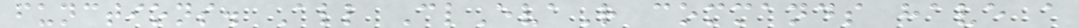functions. All ClEvaR commands have a
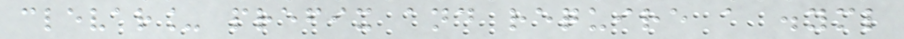clevar_ prefix and require a .yml
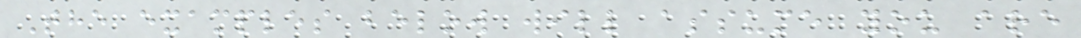The examples below will assume you are
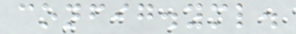config.yml.
